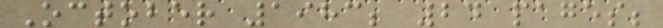October 1983; 24 pages;
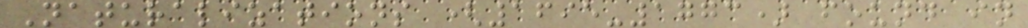Naturalizations (1695-1773) found in
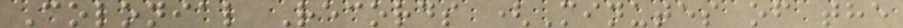Colonial Records (Minutes of the
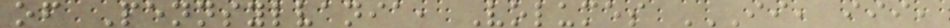of Pennsylvania, Volumes II, III,
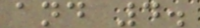and 4.
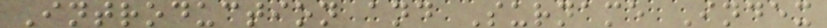Introduction and Surname Index
